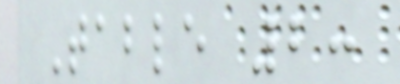Table 2:
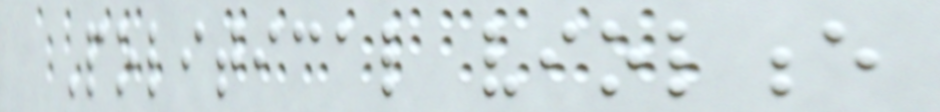Political violence
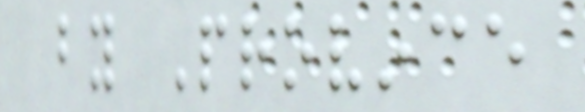by Province
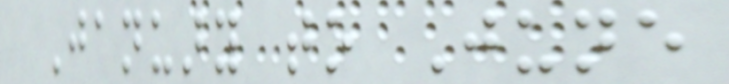January to June
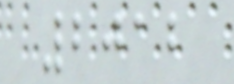2012
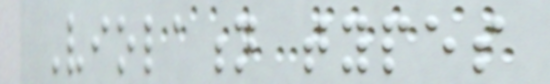Violation types
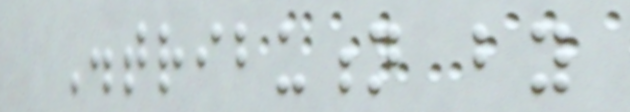Distribution by
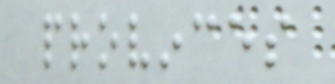provinces
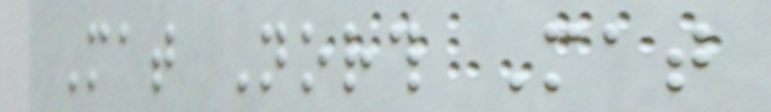Mat North Mat
